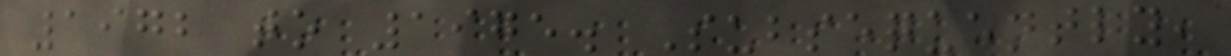1972 to 1975. Subsequently,
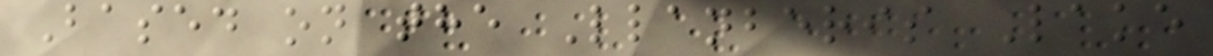Based on the Llanberis Lake
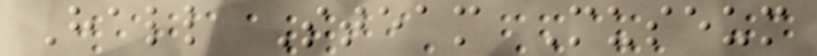Hall Steam Museum
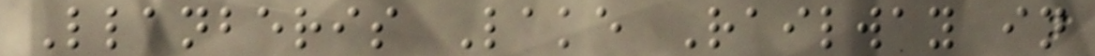Llanberis Lake Railway in
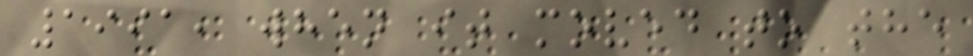1991, when it moved to the
